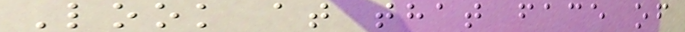Look at that face of
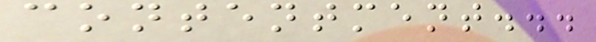contentment...
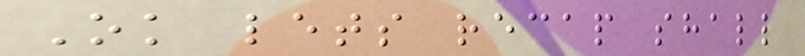Ok lets recap shall
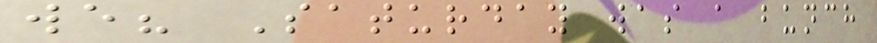we? Saturday was a bunch
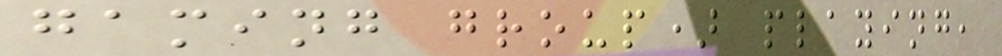gaming group) playing,
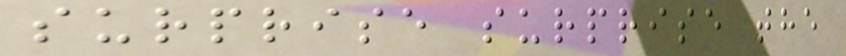surprise surprise the
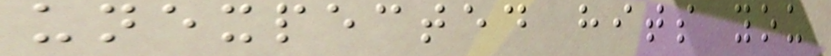unexpected hits you
